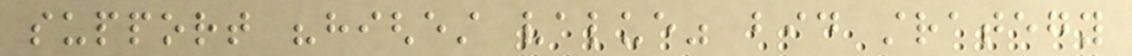support "highest value" bid strategy
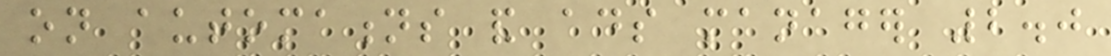on automations and ads manager 2.0
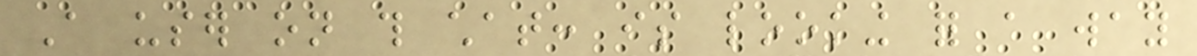A user on this chat: is looking for a way
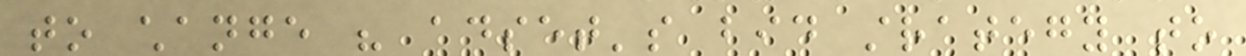to change his adset's bid strategy to
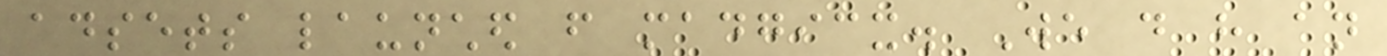adsets launched from madgicx. We do have an
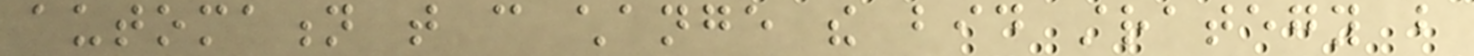automation that can change the bid strategy but
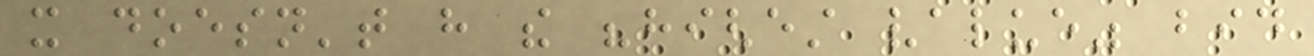it doesn't have the "highest value" bid
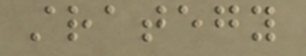strategy
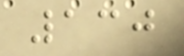130
